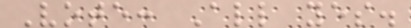Vote: All yes.
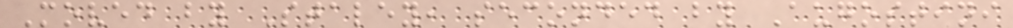Moved by Staley, seconded by Augostini
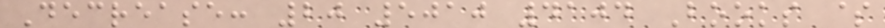Decrease: 20 5010 4104 Books $
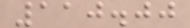110.00
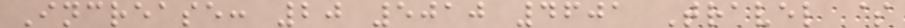Increase: 20 5010 4601 Travel $
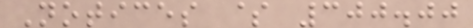Notices $ 300.00
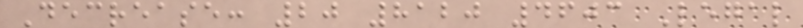Decrease: 20 8120 4603 Legal
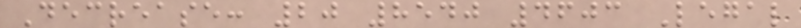Decrease: 20 8540 4603 Legal
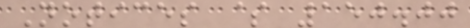Notices $ 150.00
